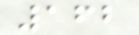162
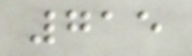715
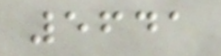5641
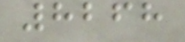8268
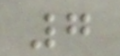7
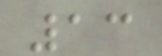13
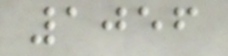1056
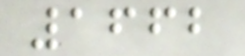1662
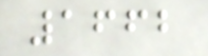1662
